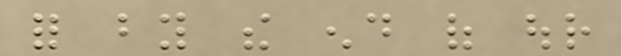for by the end of our
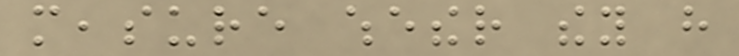measure whether they have
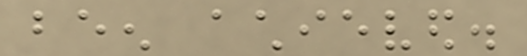been achieved.
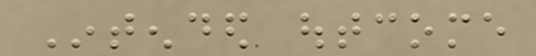Intended outcome
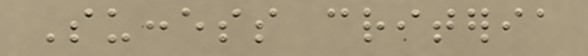Success criteria
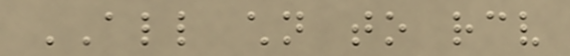ALL children to receive
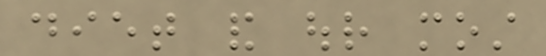diet and our most
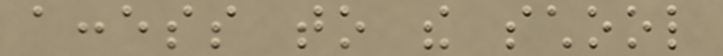access to the school
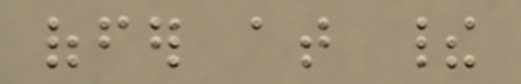offer at their
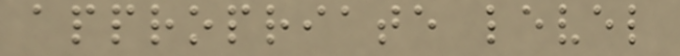appropriate level
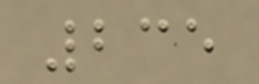235
